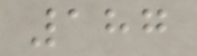187
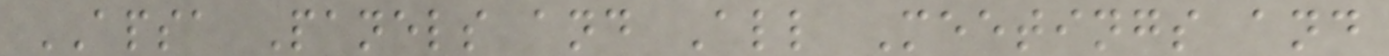APSA Panels and All Meetings and
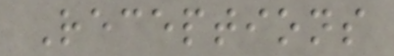Receptions
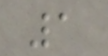1
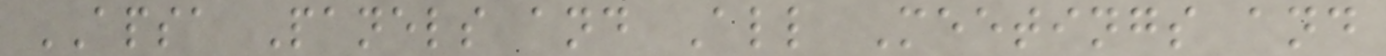APSA Panels and All Meetings and
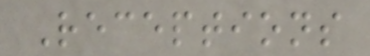Receptions
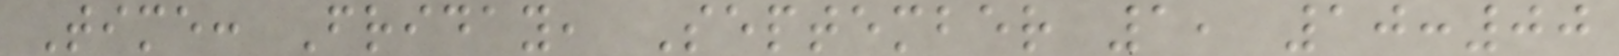Time: Friday, September 1, 10:00
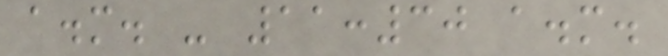a.m. - 11:30 a.m.
